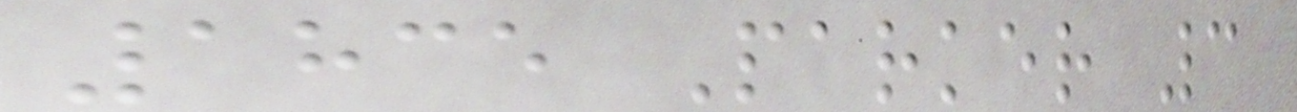1835 Parker 3
